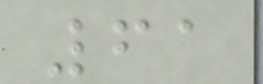61
